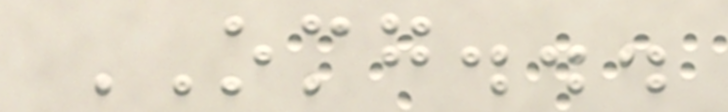OMG...
